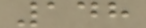148
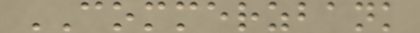COMMERZBANK
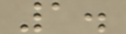1.
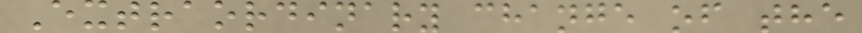Extraordinary change of the
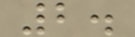2.
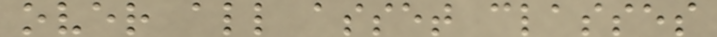over all asset classes
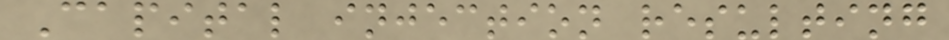Capital injection resulting
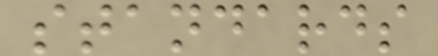standards
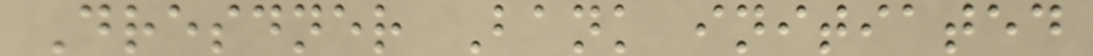Dresdner Bank initiated
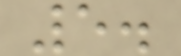5.
